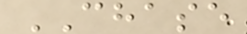CHASE
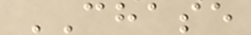CHASE
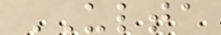ULTA
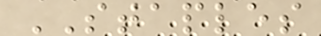STAPLES
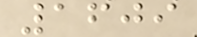1609
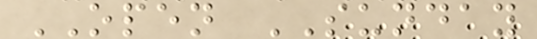OPEN SUNDAY
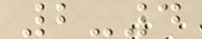2-4
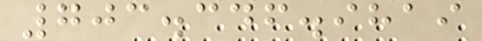703.346.9819
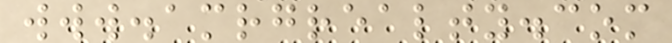www.amrgrealty.com
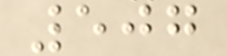507
